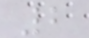2
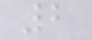2
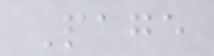Page
